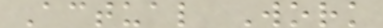Actual Work
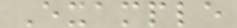Example
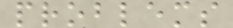problems
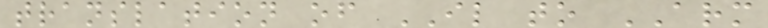translation of IL to ARM
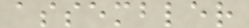assembler
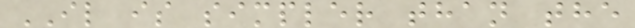IL is simpler than the
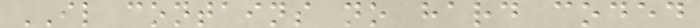IL contains no hard coded
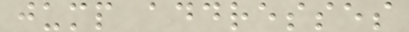jump addresses
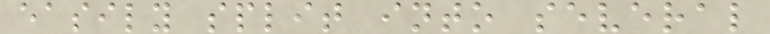easily split into several
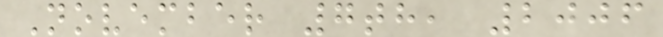November 7th, 2006
